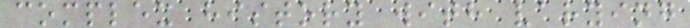complex history with varying
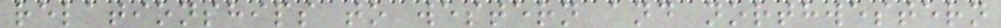relationships to western and northwestern
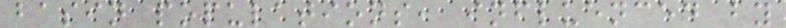basin populations, influenced by
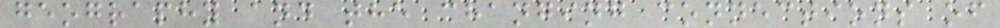geography and the changing connections of
